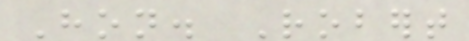Hon. Robert
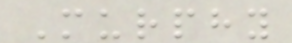Murphy
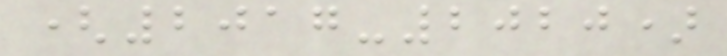(2017-2020)
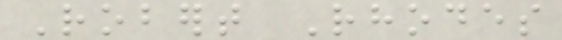Robert Rhodes
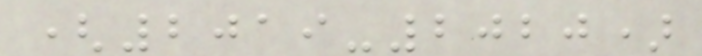(2019-2020)
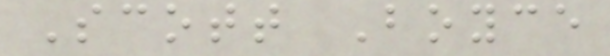Scott Boyce
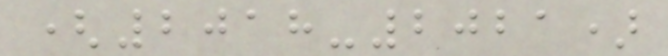(2018-2021)
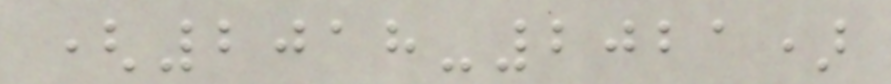(2018-2021)
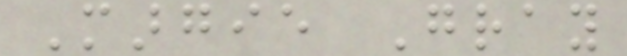Margie Gray
